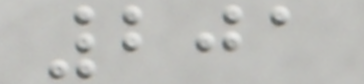201
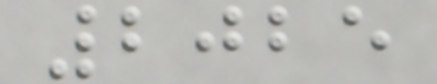2025
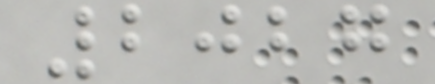2027
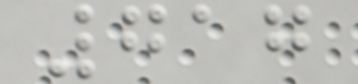717
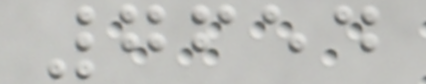7654
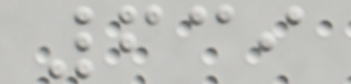639
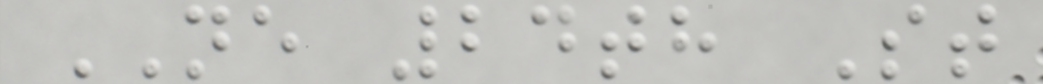NE 24th St
